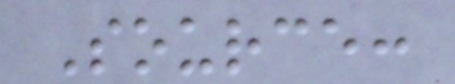Source:
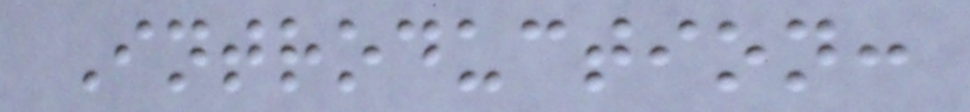Introduction:
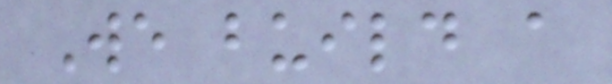We build a
